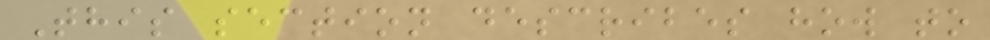This section describes how to
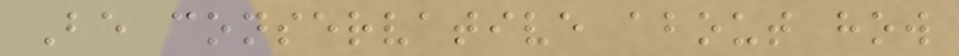Be conservative about how
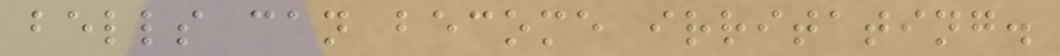bells can become irritating.
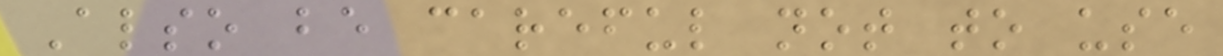Also be careful not to use
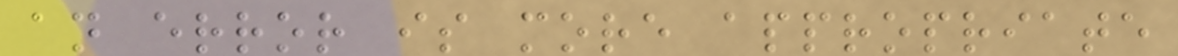an error is more appropriate
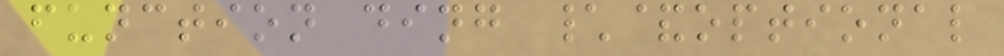function ding \&optional
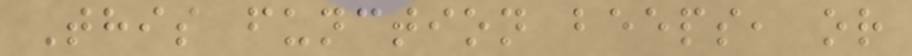This function beeps, or
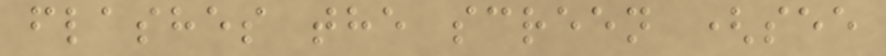flashes the screen (see
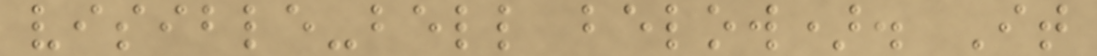visible-bell below). It
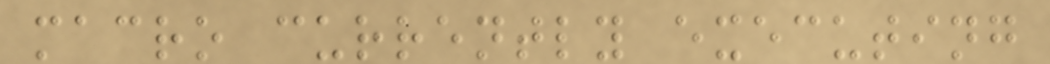macro currently executing
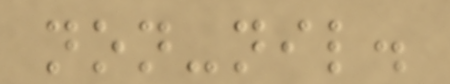non-nil.
